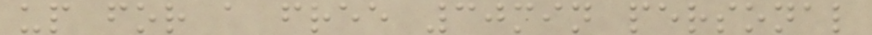up for a free 30min personal
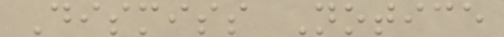Dismiss Notice
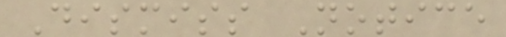Dismiss Notice
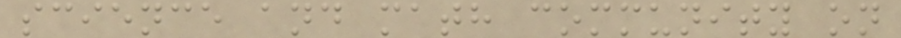science and math community on
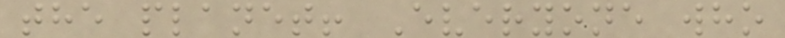the planet! Everyone who
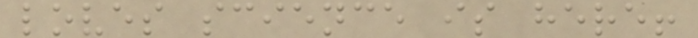loves science is here!
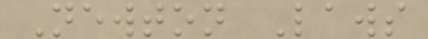Newton Laws
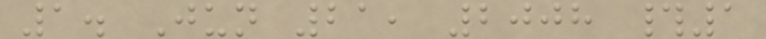1. Jun 21, 2008 #1
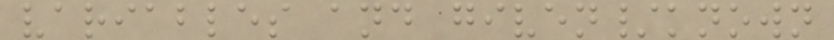variables and given/known
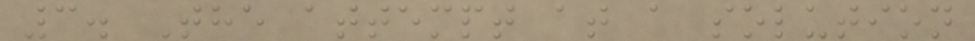3. The attempt at a solution
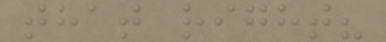that right?
